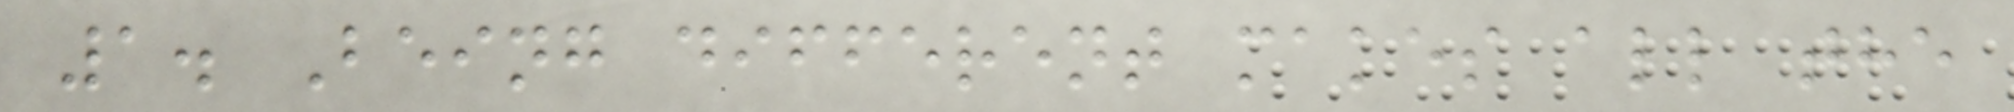1. Being different makes all the
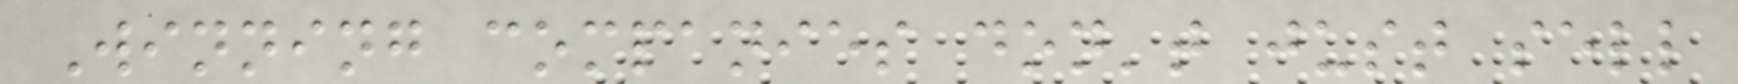Winning companies don't just sell
